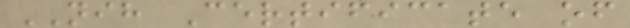NIH Certificate of
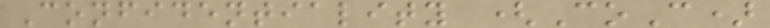Confidentiality (CoC)
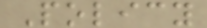Policy
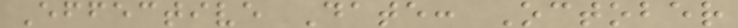Effective Date: October
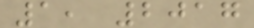1, 2017
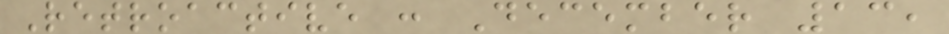Retroactive : December 13,
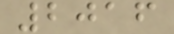2016
